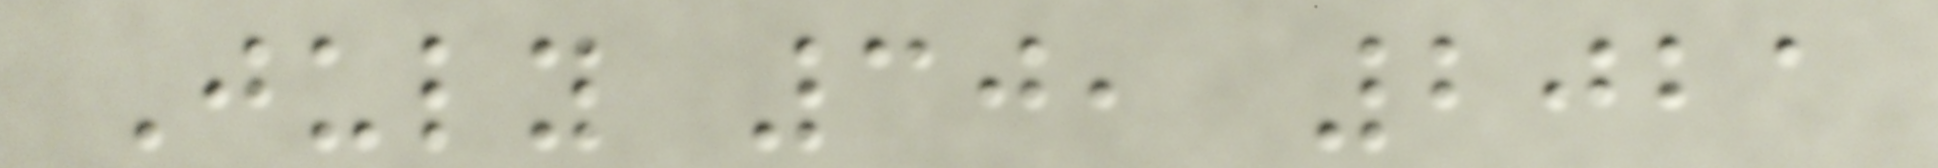July 30, 2021
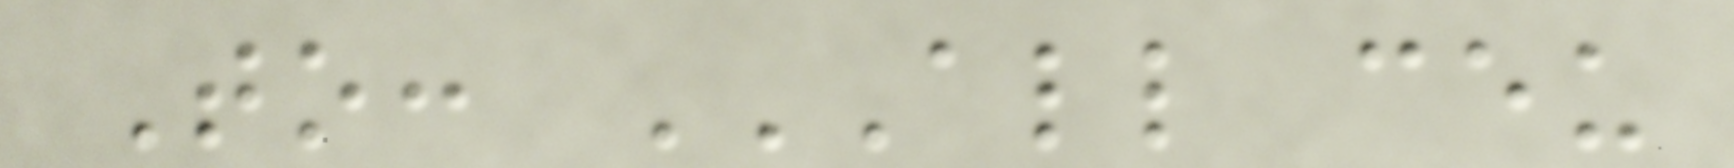To: ALL CEU
